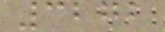3272
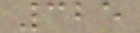325
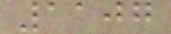1107
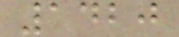1420
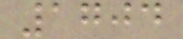1704
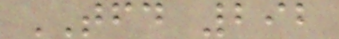TFD 292
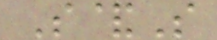S&S
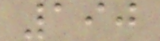190
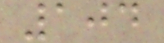104
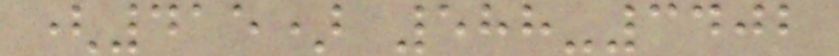(415) 588-3402
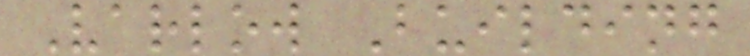Varlow Building
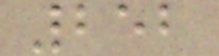252
